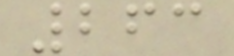263
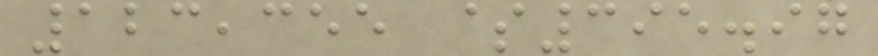123,355 $395.97
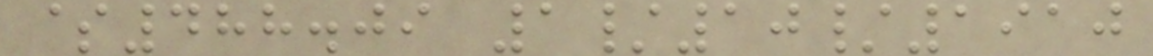$488.09 1/10/1910
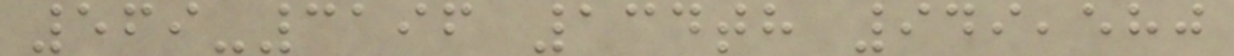569-3196 134th 949,580
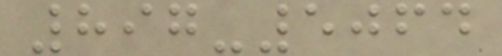897-5064
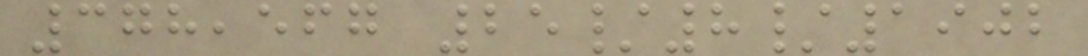378,567 25/8/1902
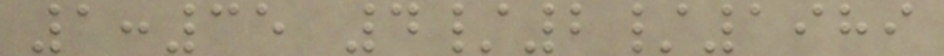1:35 4/2/1989
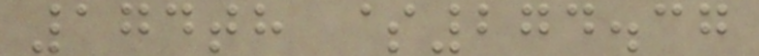174th $274.37
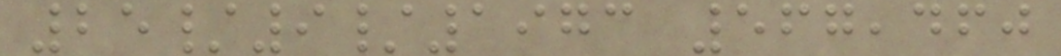25/9/1973 567,460
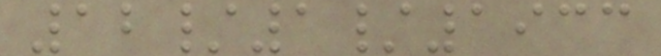12/1/1933
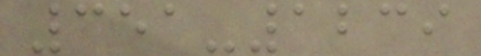351-1239
